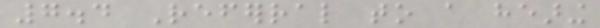7.4 Referral to a hearing
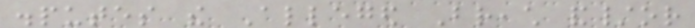disputes the Alleged Breach and/or
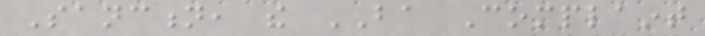Sanction, the BA Complaint
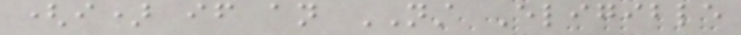(i) if an NST Eligible
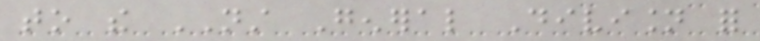to the NST General Division for
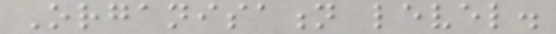Organisation level.
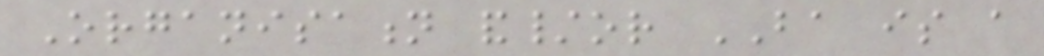Organisation and/or BA is a
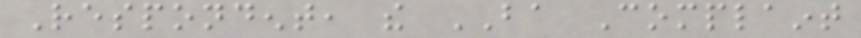Respondent, the BA Complaint
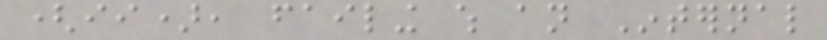(ii), failing which an Internal
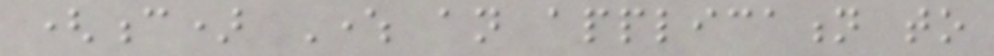(c) Where an application to
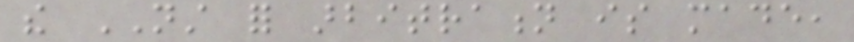the NST for arbitration is made,
